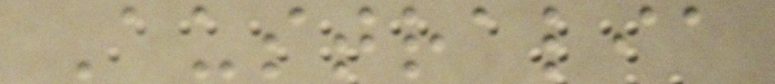Australia
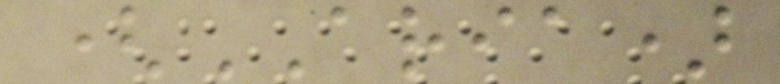(ARIA)
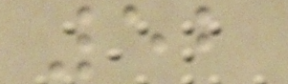52
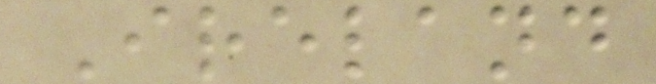Ireland
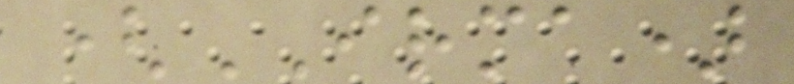(IRMA)
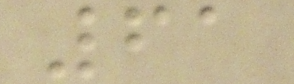61
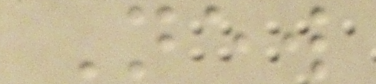New
